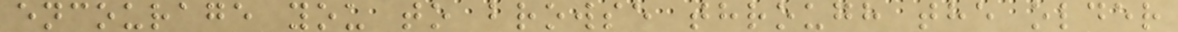encourage you to browse through the older
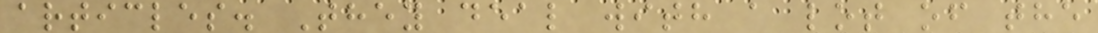articles. They deal with a lot of the
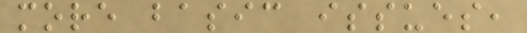more basic issues,
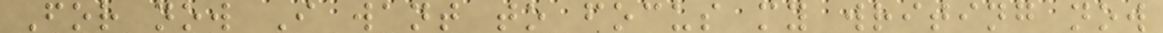For now I want to focus my writing now
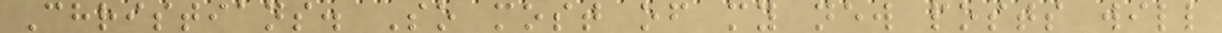Christians. So most of my new posts will
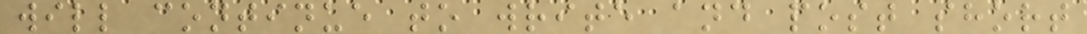will continue to write and post short
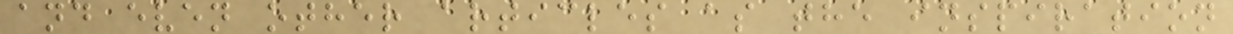and even other articles as the inspiration
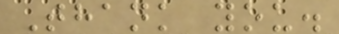Thank you.
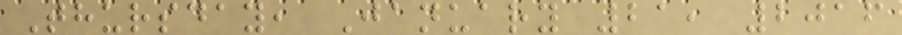Thursday, January 21, 2016
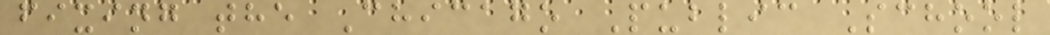fixing the Chicago Public School
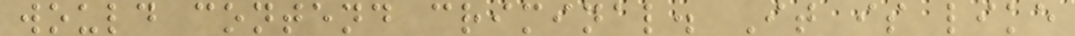would contend criminal. It is like
